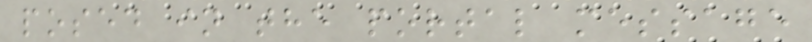posed in the portal message
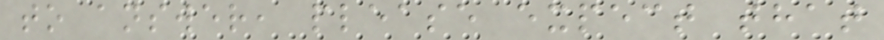to answer, please expect that
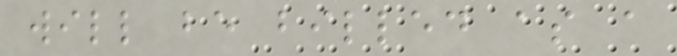will be billed as a
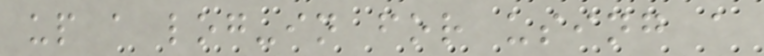up a log-in for using a
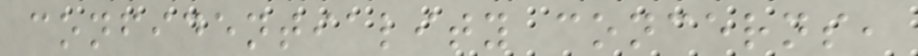confidentiality concerns,
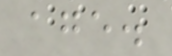age.
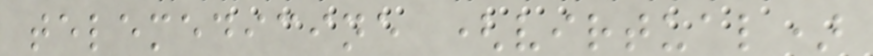telemedicine (virtual)
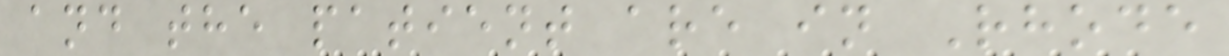and the patient are in Rhode
